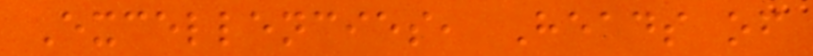Excellencies, Heads of
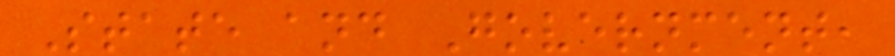State and Government,
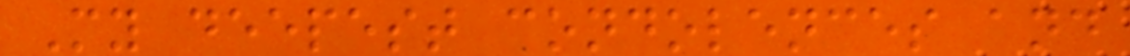My deepest condolences and
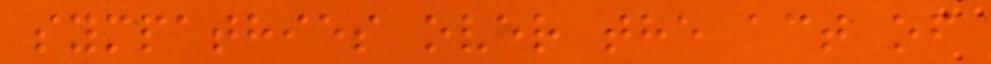sympathies over the act of
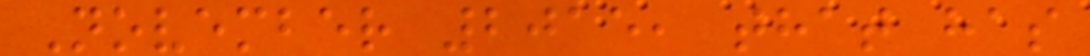November 2015, that has
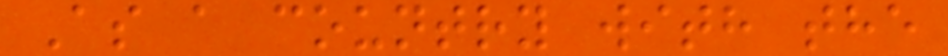As a country with the
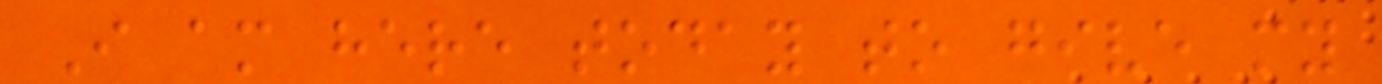I am here today to give my
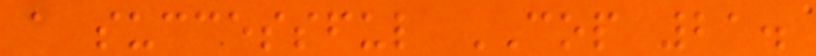a successful COP 21.
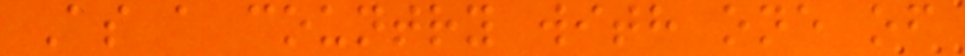As a country with one of
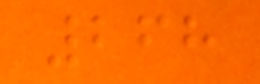268
